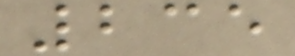235
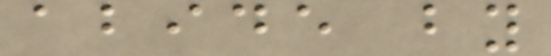abide by
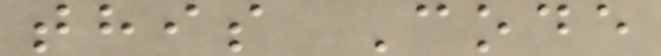this Code
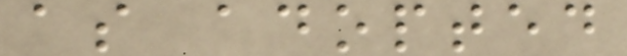as adopted
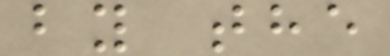by the
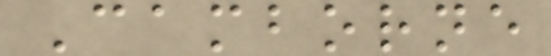Camborne
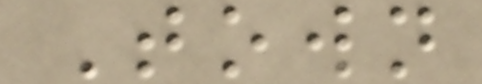Town
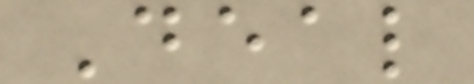Deal
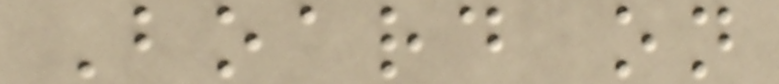Board on
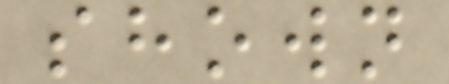shown
